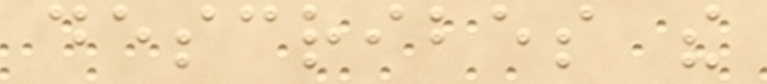describes the
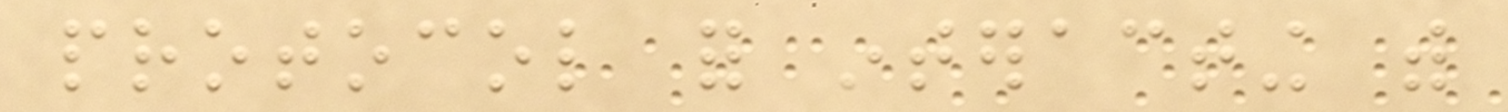protocol for interacting with
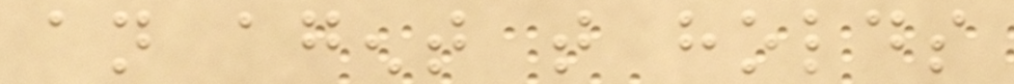an agent that holds
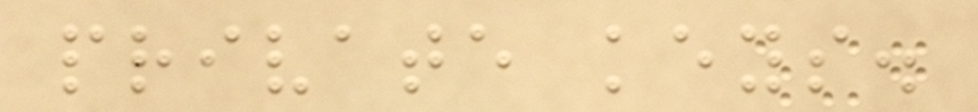private keys.
